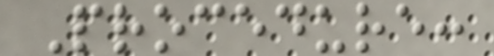Procedure:
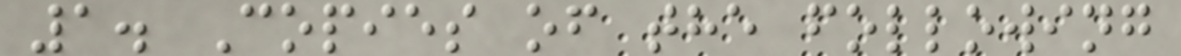1. Copies of the following
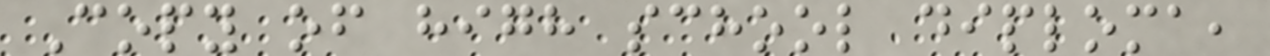Copy of high school diploma,
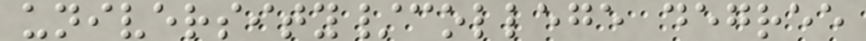university/college degree
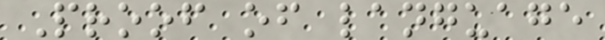Proof of language
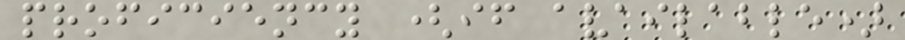proficiency (if available)
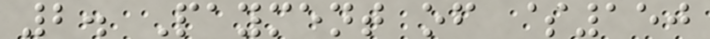2. Payment of $150
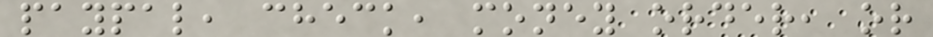paypal, check, money order, or
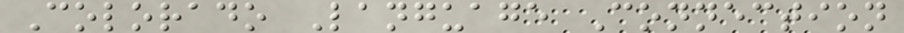Colorado Language Connection
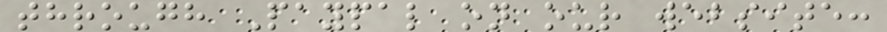through Paypal on our website:
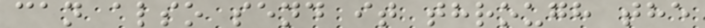can also send it through the
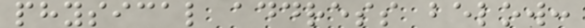physical address below:
